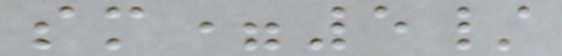sm=5/
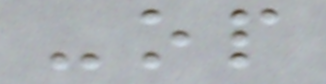-op
